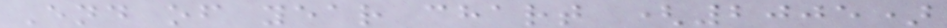End of year chart (2005)
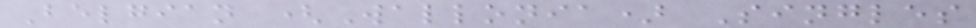Belgian (Wallonia) Singles
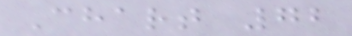Chart 72
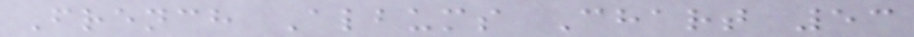French Albums Chart 53
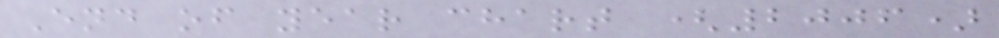End of year chart (2006)
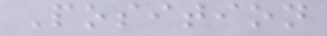Position
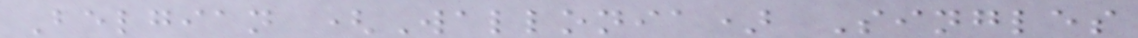Belgian (Wallonia) Singles
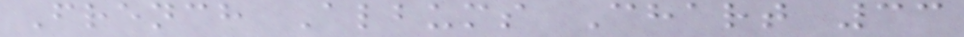French Albums Chart 33
